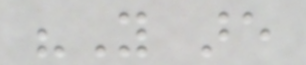"You are
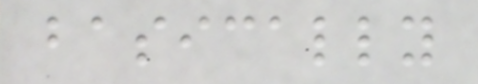basically
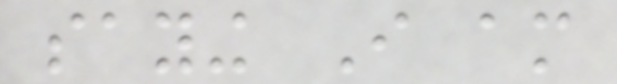saying I am
